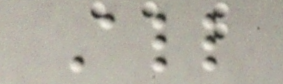All
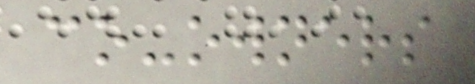co-owners
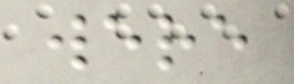were
